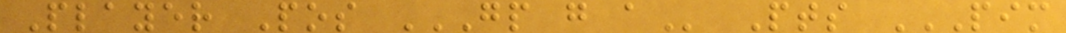Player Pos GP G A Pts PIM
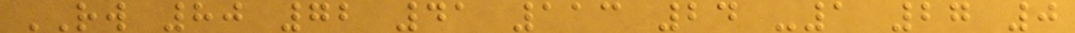RW 80 72 41 113 24 -1 27 0
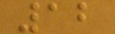12
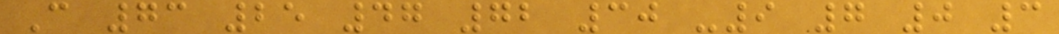C 73 25 47 72 30 -9 7 0 3
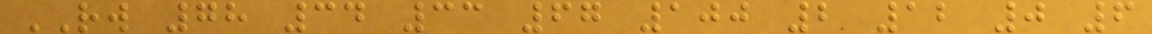RW 78 34 33 67 100 2 12 0 6
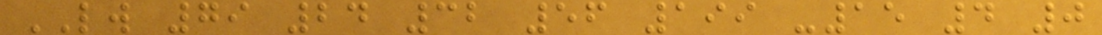LW 79 24 32 56 199 -15 4 0
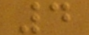4
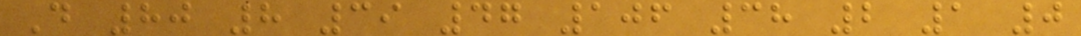D 80 8 39 47 106 38 2 1 0
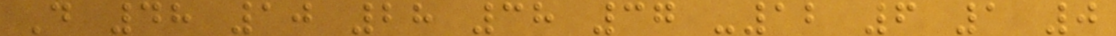D 48 10 28 38 37 -12 6 1 0
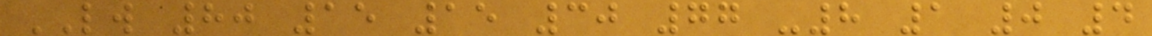LW 80 15 15 30 77 -8 1 0 4
